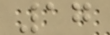17
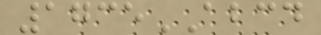1735ABCD
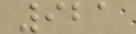921
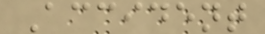Accident
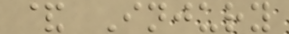& Injury
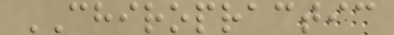CHIROPRACTIC
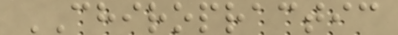CHIROPRACTIC
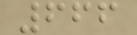666
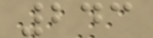243
